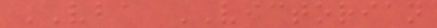VBA VICTORIAN
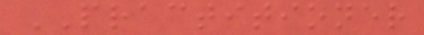PRACTITIONER
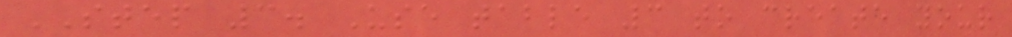STEP 3. Use table 3 to create your
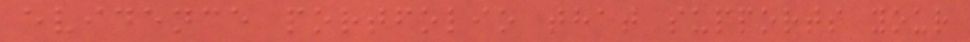evidence portfolio that supports your
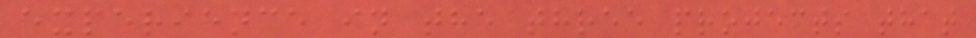experience in the three projects that
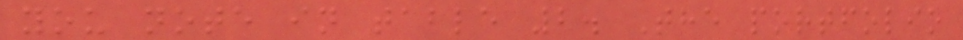you note in table 2. The portfolio
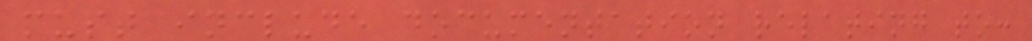must include documentation relating to:
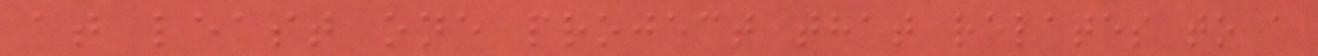at least one project that relates to a
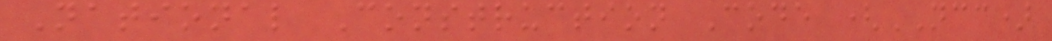National Construction Code (NCC)
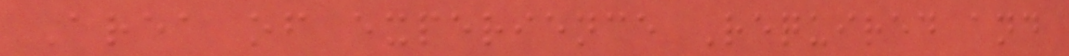Area of experience Required and
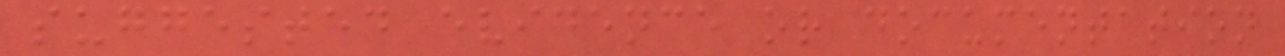suggested evidence or documentation
